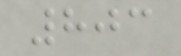803
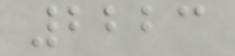2223
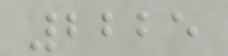2225
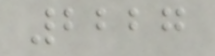2227
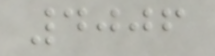4006
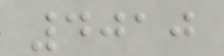4010
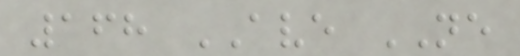168 AVE NE
